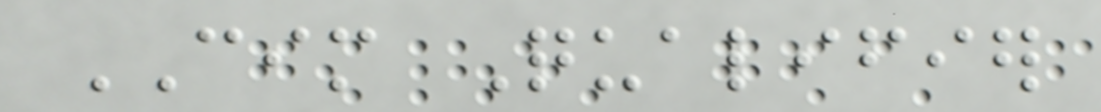CIM Qualifier
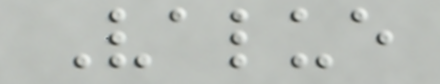Value
